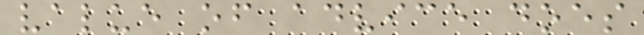value of advice does
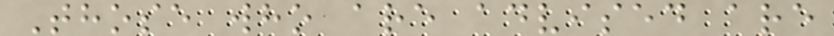Those who are advised are
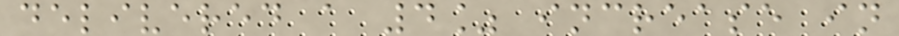delivered a 4% increase in
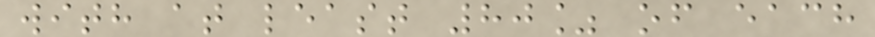with at least 80% of each
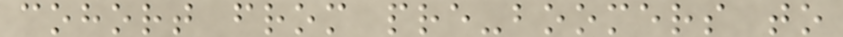cohort from pre-boomers to
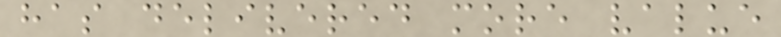has delivered more value
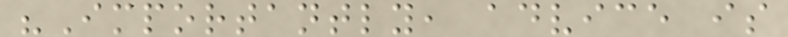"Importantly, advice is
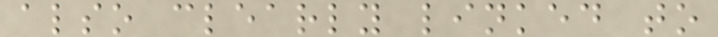also clearly linked to
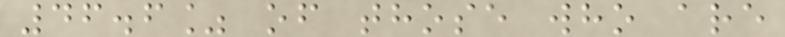46.6% of those who are
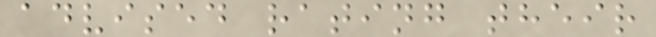advised rating their
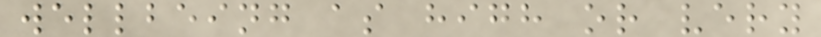wellbeing as high or very
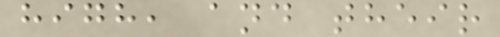high, and their
